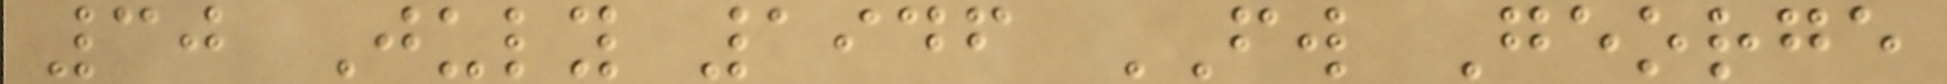30 July 1946 FW George
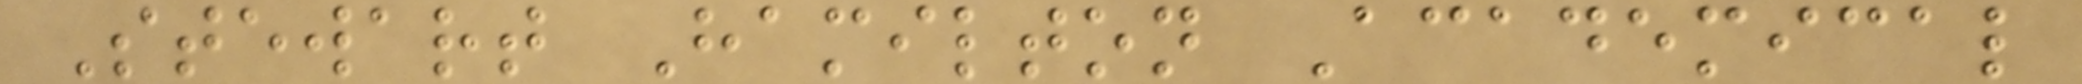Stewart Hamilton Academical
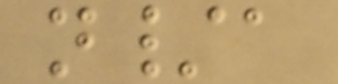n/a
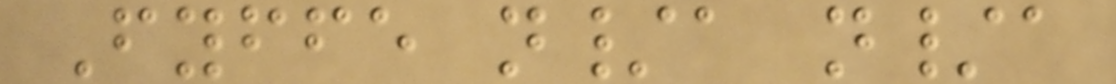Fyffe n/a n/a
